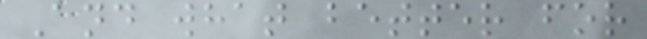And what better for
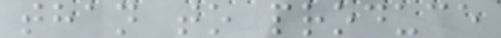than to produce
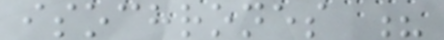isochrones ?
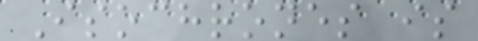Isochrones is
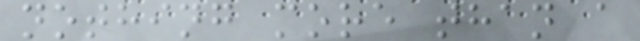nothing more than a
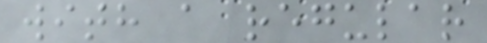with a regular
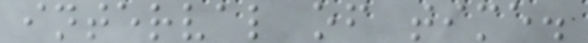interval of time.
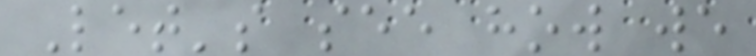Let's see how we
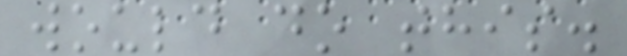would do this.
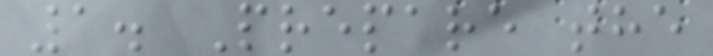1. Prepare the
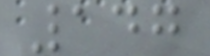147
